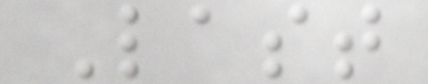Last
